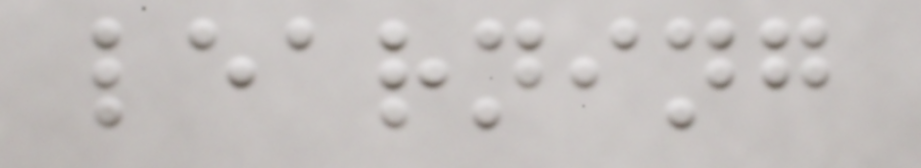learning
